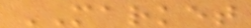MARKET
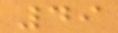49
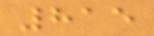815
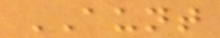AUNT
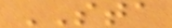STA
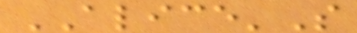ALICE'S
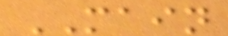MAIN
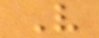V
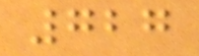727
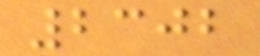2302
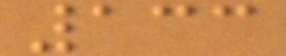133
